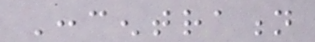Concentration
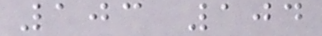103 104
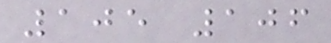105 106
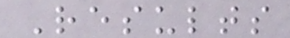Results
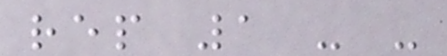rep 1 - -
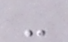-
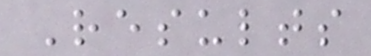Results
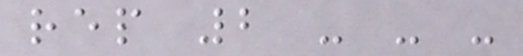rep 2 - - -
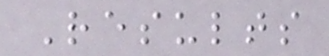Results
